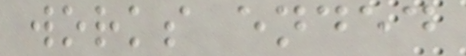works ended
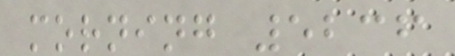morning 5236
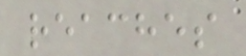reaches
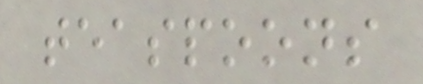teaspoons
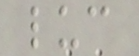luc
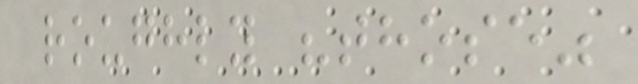roughly "those"
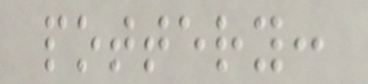pottery:
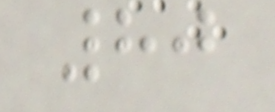80
